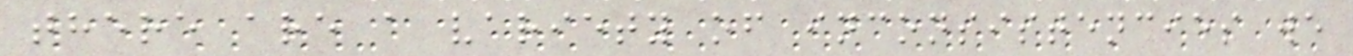there are a variety of inconsistencies we
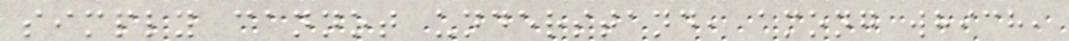simply cannot understand, among which,
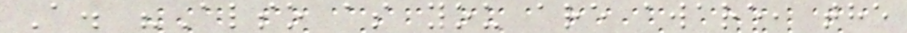A. "Also as you are aware, the
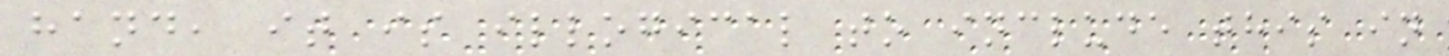hand, it is illogical to include this in
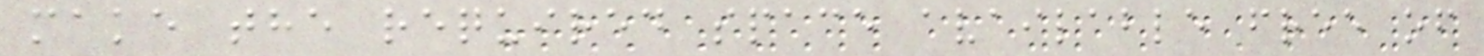make the required space available free of
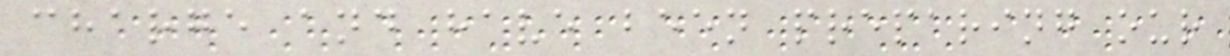charge and have been preparing our
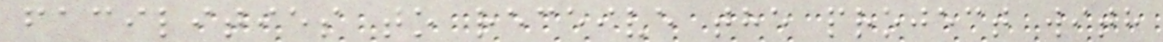facilities to receive the project with
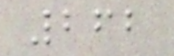262
